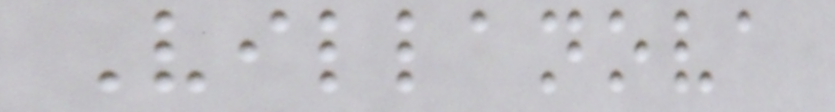Villanova
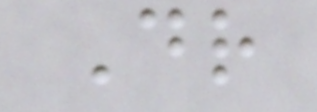Dr
